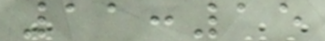11:15
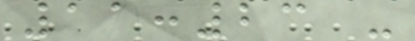11:23 -
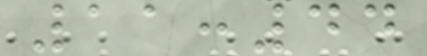11:44
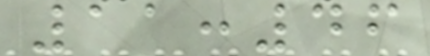11:46
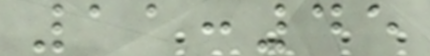11:45
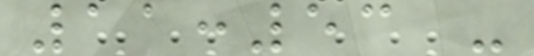11:53 -
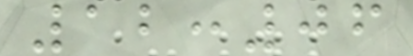12:06
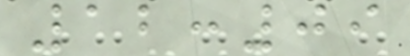12:09
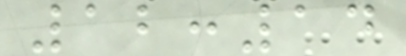12:14
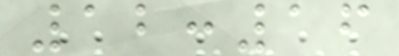12:16
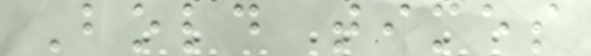Bold times
